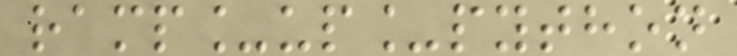ramp_up_python
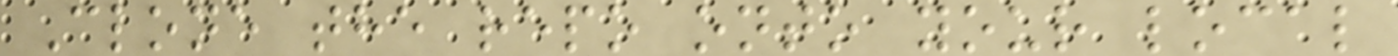Clone the repo onto your local
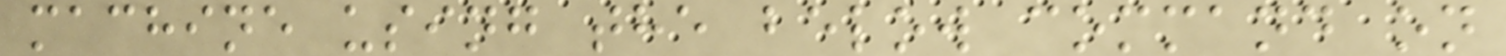machine using the below command on
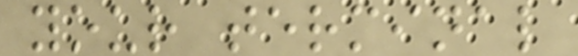your terminal
